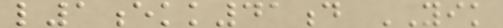l1ekk41d YIK
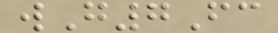wG7Fc
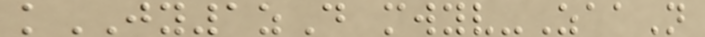kJY1zD mwyv-ZaaN
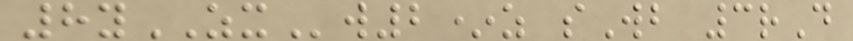8yZXw2*z sWb 3rD
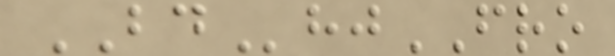BDhjFRO
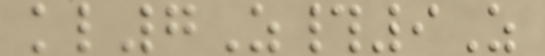kl7Z#9Z
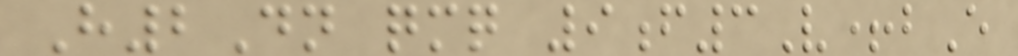H2Dn qmq 9f3V+bE
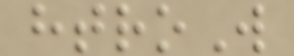htroW
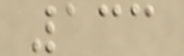133
